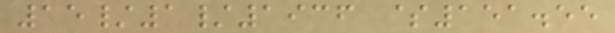15/1/1936 $151.55
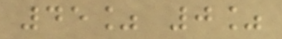45% 0%
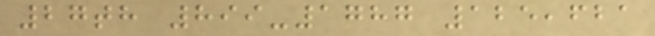27th 899-1787 125,621
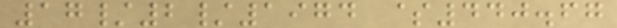17/2/1974 $440.67
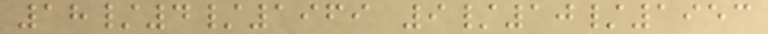18/4/1969 9/10/1953
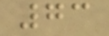73
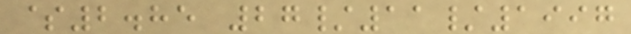$2.85 27/11/1997
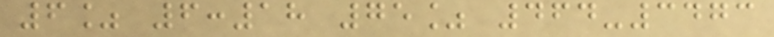6% 6:18 75% 464-3473
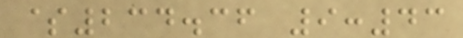$234.36 9:43
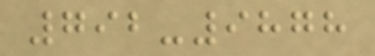792-9878
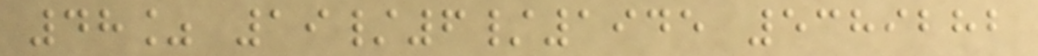48% 19/6/1945 5389282
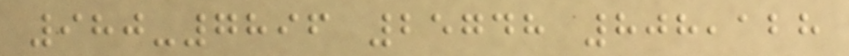980-7896 25748 808,128
